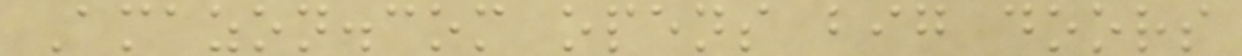Amazon.com opens big doors
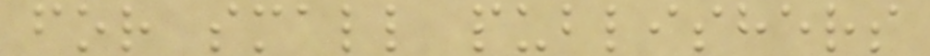for small publishers
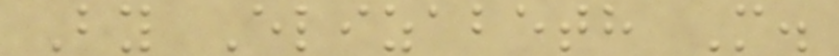By Elizabeth M.
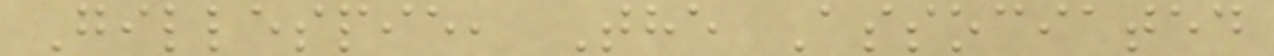Gillespie, The Associated
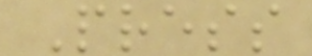Press
